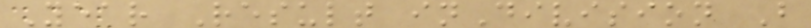Year Result inDivision B
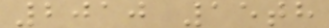2010 15th
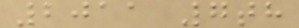2011 7th
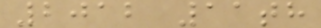2012 11th
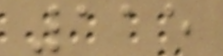115
